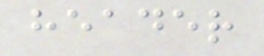header
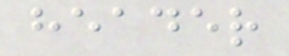header
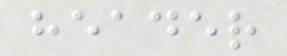header
